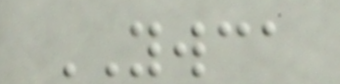YWCA
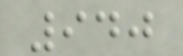940
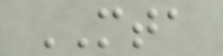MTA
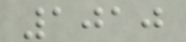1010
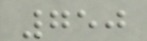750
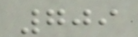709
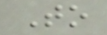To
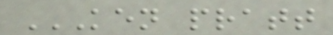KEN PRATT
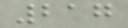217
